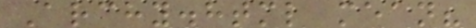Archy.html mean?
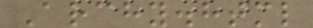Archy.html
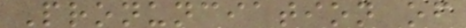Pronunciation of
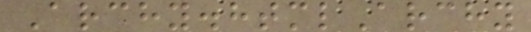Archy.htmlArchy
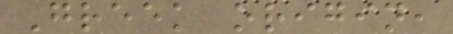Greek origin,
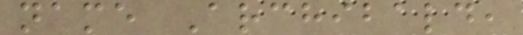name Archibald,
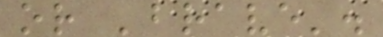or 'brave'.
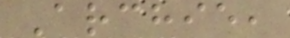Archie,
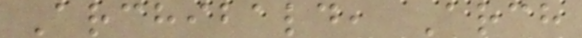Archibald, Arch
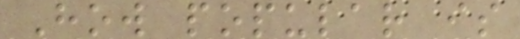How popular is
